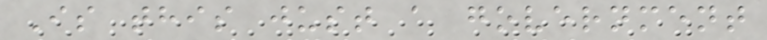Is this just a government
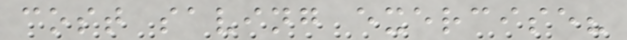cost saving exercise?
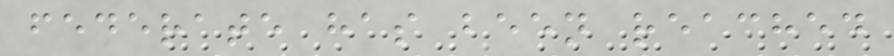federate has been reached
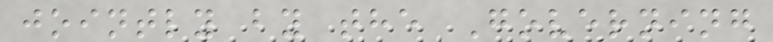jointly by the Governing
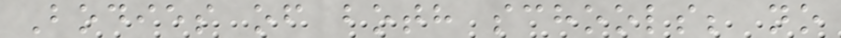Bodies of both schools; no
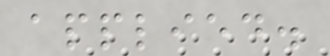applied.
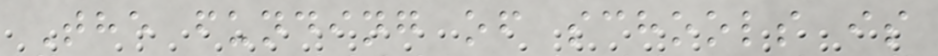The funding of schools is
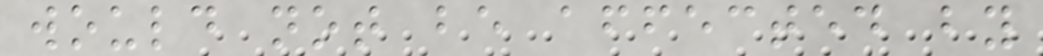would not be affected by
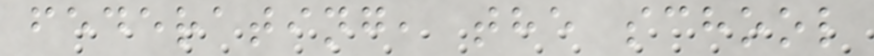federating, the school
